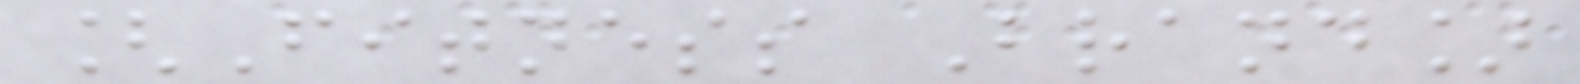[Fitness Brand]
